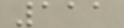111
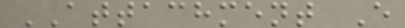ATTACHMENT E
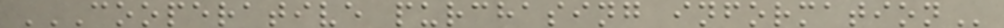COOPERATIVE PURCHASING INFORMATION
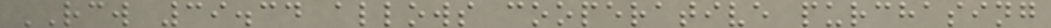RCW 39.34 allows cooperative purchasing
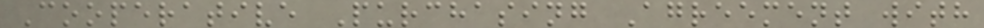Cooperative Purchasing Agreement with
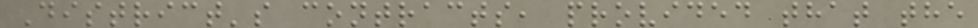District's contracts, provided that the
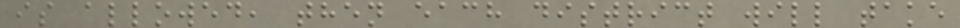is allowed, then each district will take
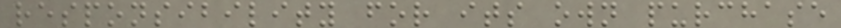responsibility for its own purchase
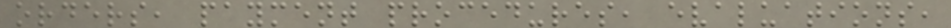orders, payment procedures, evaluations,
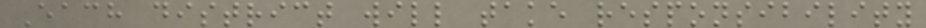Each district will take responsibility
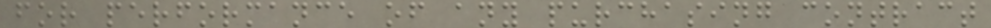for performance of any purchasing contract
